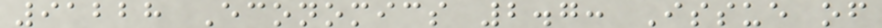91228 Economics 2.7: Issue of
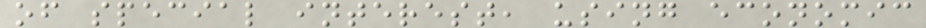of special interest, using economic
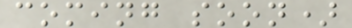coming soon)
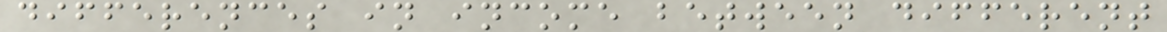differences in income between different
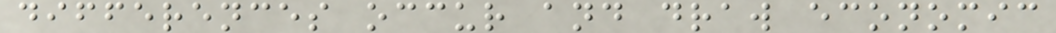differences occur and draw economic
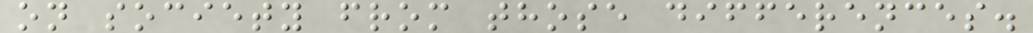on society from those differences.
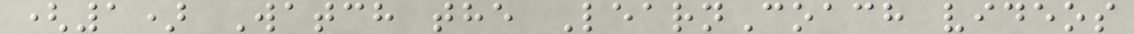(1) Watch the LearnCoach videos
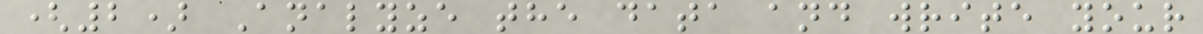(2) Analyze the data and write your
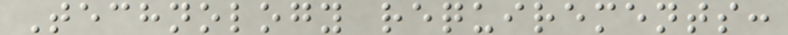Technology requirements:
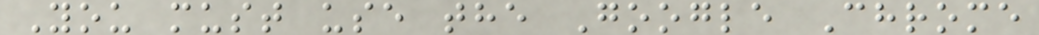You must use the Google Chrome
